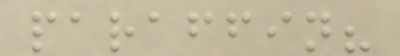paraffin?
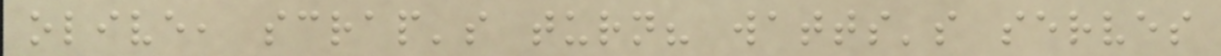olive, scrap's turn? watts's serves
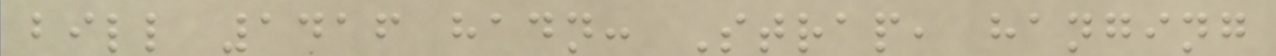bill 1416 hadn: Strap, hanging
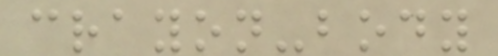crayon-body
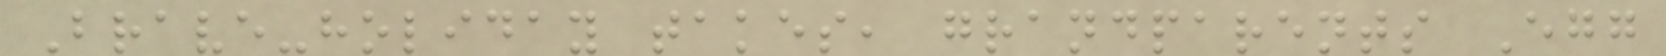Brave-holiday takes, grandparents Egg
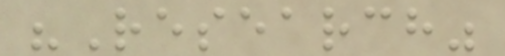"Research"
